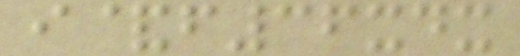i&f36xdx
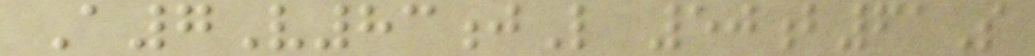A7V83jL 50b61S
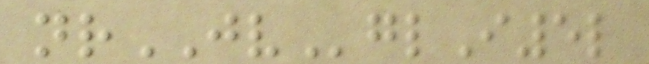nrJVglI5l
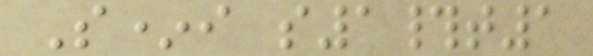S*i s1#t1
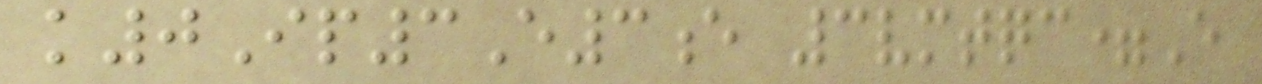k0Ip3E3e 3vmtqc=E
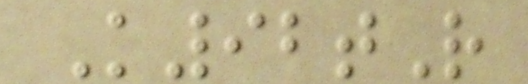K92tR
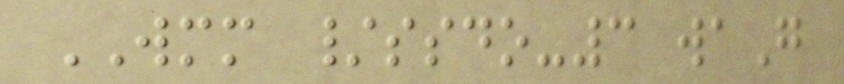WMM /ssdo-3 waG
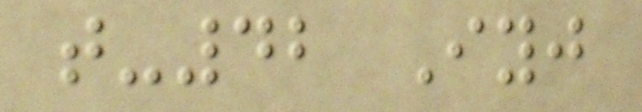t-42 Iyj
